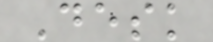Desk
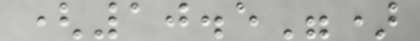(10.5")
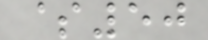$50
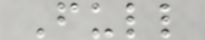Full
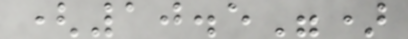(10.5")
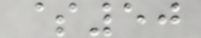$50
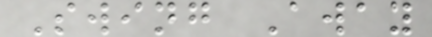Swing Away
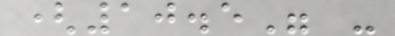(10.5" -
